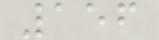156
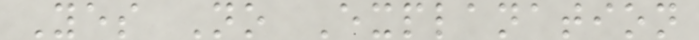Yes No Explanation
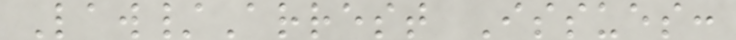Law/Arrest Issues:
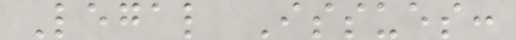Legal Issues:
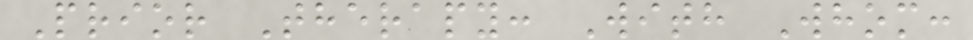Prior Therapy: With Whom:
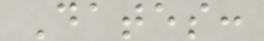Dates:
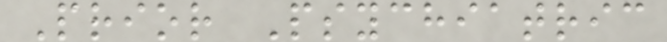Prior Psychiatric
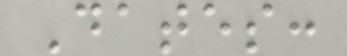Dates:
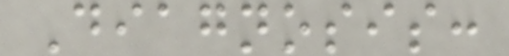Diagnosis:
